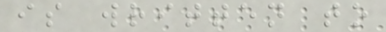is written to
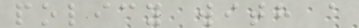policy with a
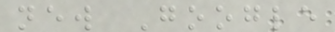new Google
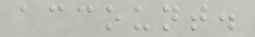account.
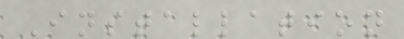Installation
